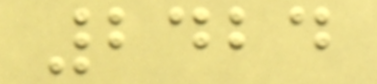2424
